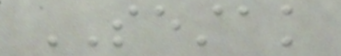SESTAK
